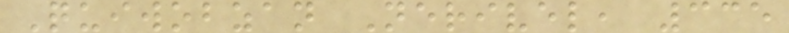Quiwobzan Nerivel, 335
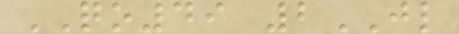QO49 2JL
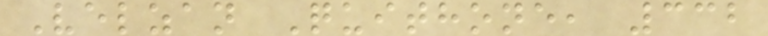Velzan Quithone, 332
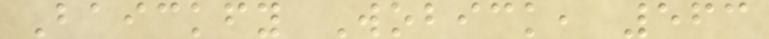Baickfy Wobick, 563
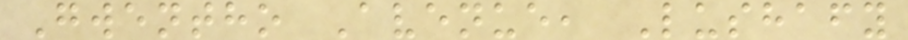Gwentho Avenue, Lushafy
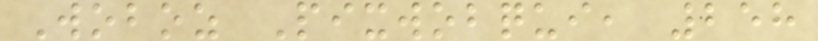Woboz Pixwobqui, 258
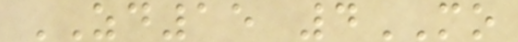ZD15 4MO
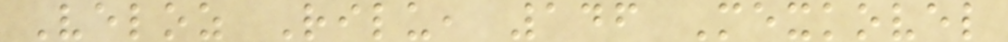Veloz Rilu, 146 Mexkovel
